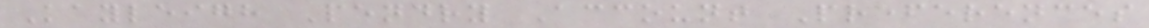Kayleigh Pendry Account Preferences
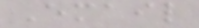Email
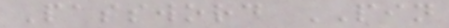Password PIN
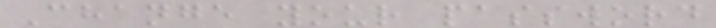Change your password
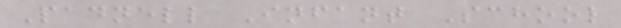Padnell Infant School
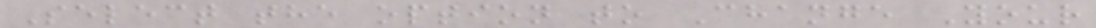Select the option to Change Your
